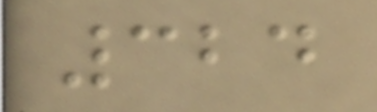324
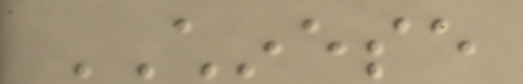CHINESE
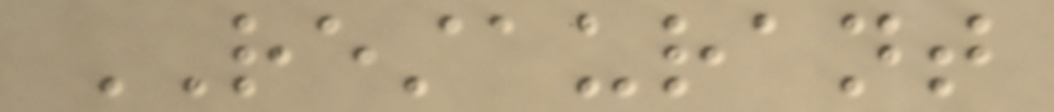RESTAURANT
